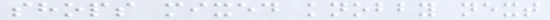shops mixed knobby next
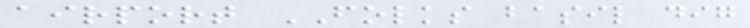airport FOLKS basil dig
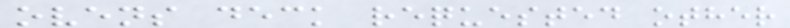ovens deck requested other
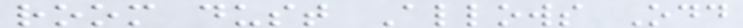room dust Allows Odd
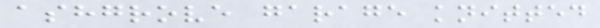ashgrove garage knitted
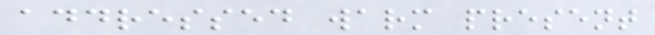addressed warm present
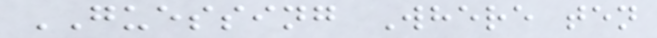GUESSING Where ten
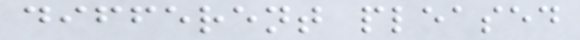different pleased
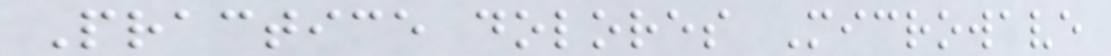Practice dolores Microwave
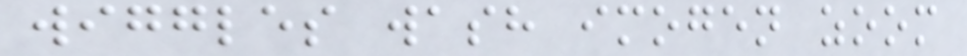wiggles wash imogen zoom
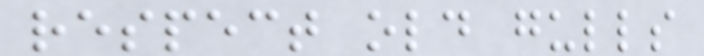respect old gulls
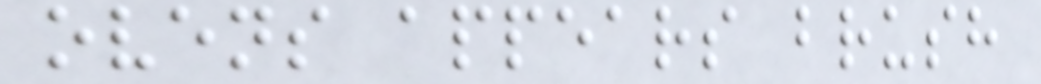ovens appears brush
